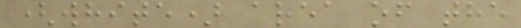(white) area of the
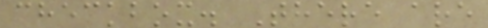checkbox. There are
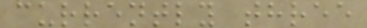currently three
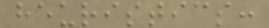heuristics:
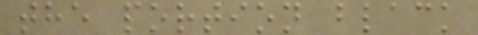the portion black
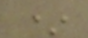*
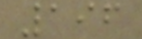196
